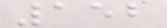152
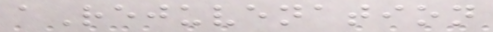aRejuvenation
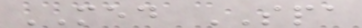MED SPA
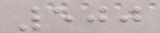500
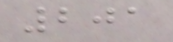201
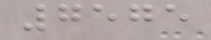7575
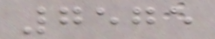7575
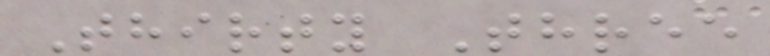Thirty Three
